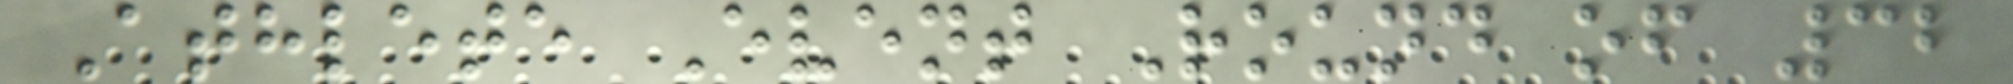Athlete Event Round of 32
